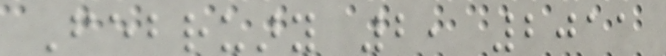February 2, 2011
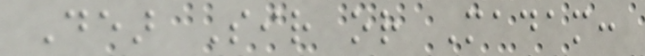Dear Sir or Madam:
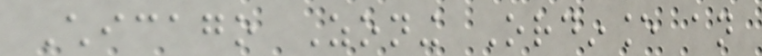Chicago Zoning Ordinance an
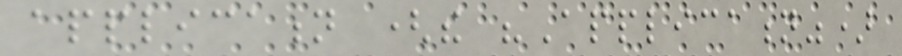application (the "Application")
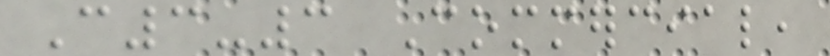C3-3 Commercial,
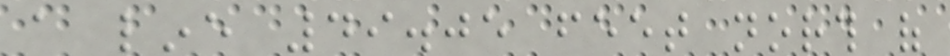a line 49.05 feet north of
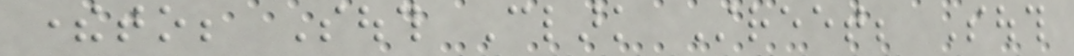thereto; South Clark Street; South
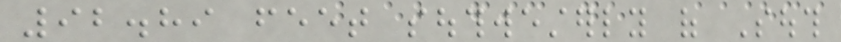92.89 feet southwesterly of South
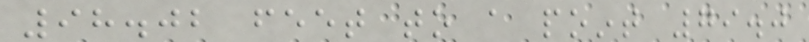98.02 feet to a point 79.0
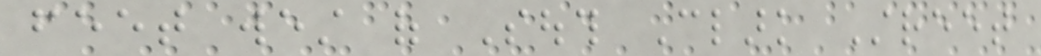feet west of South Clark Street
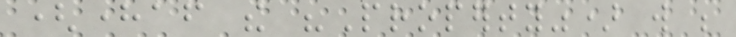(hereafter the "Property") will be
